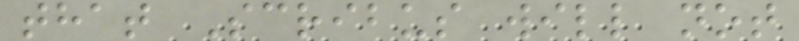that Scribus will not
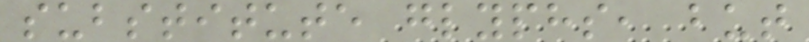substitute glyphs, but
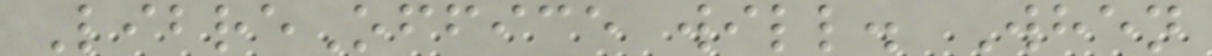LibreOffice will. When
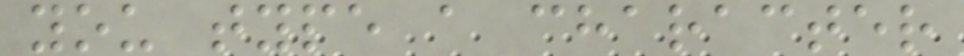you type a character
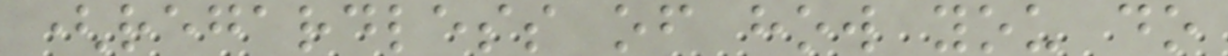(regardless of how you do
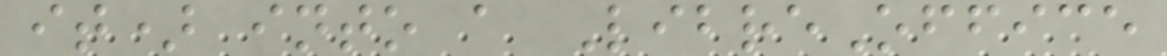it) into a LibreOffice
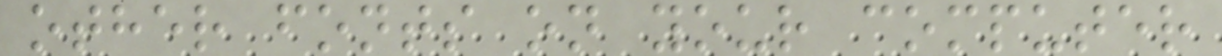other fonts on your computer
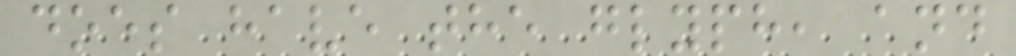does have the glyph, and
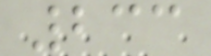233
